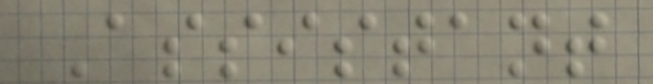Assistant
